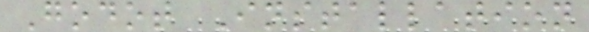Godot Installation
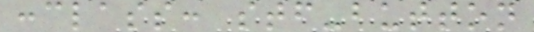:class: stf-button
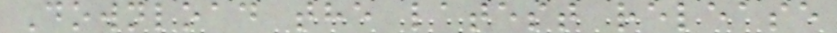Download the latest release
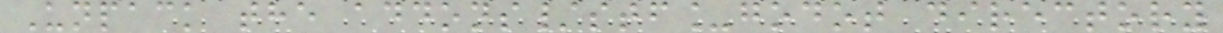Unpack the addons/stf_godot directory
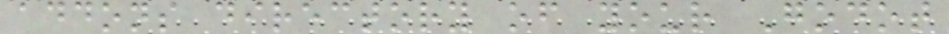addons directory of your Godot
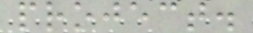project.
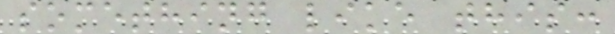something like this:
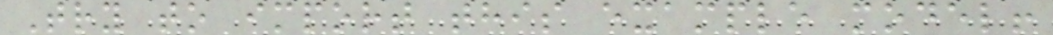Try to import this example model!
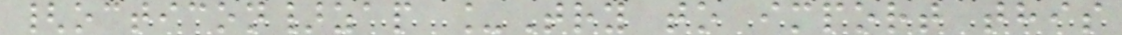{octicon}zap _Try to import this
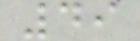49
